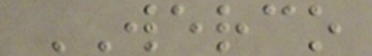WERCO
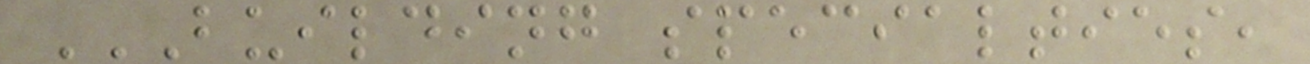BUILDING SPECIALTIES,
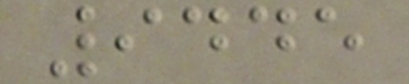9445
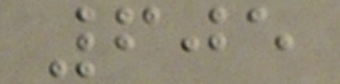605
